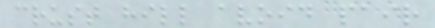crust hill avoid pair
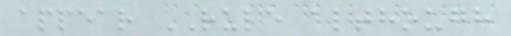appear RULE although
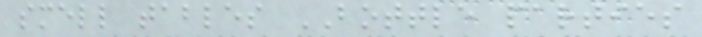smell tables BOTTLE parties
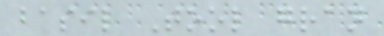basil Tool gran
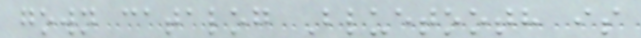gown catalog Bluetooth is
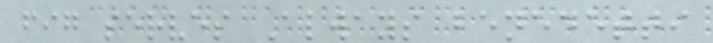fig serves Always benedetti
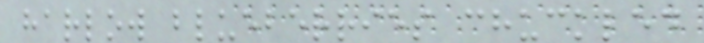harlow blueberries chuckled
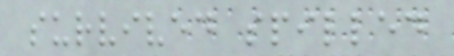survived spilled
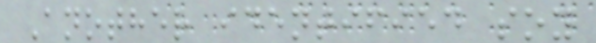Another identified soy
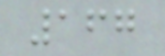167
